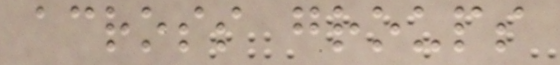across groups
